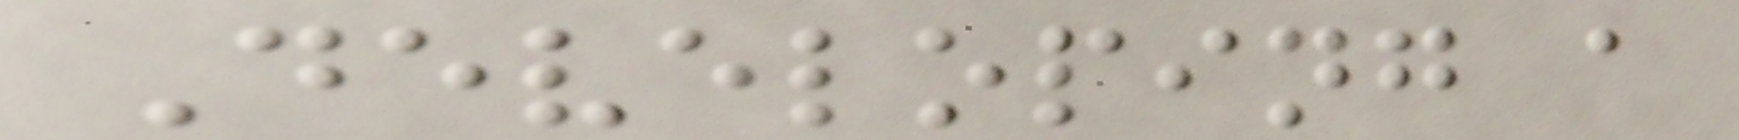Developing a
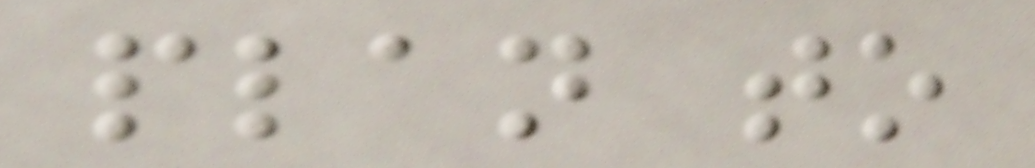plan to
